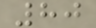80
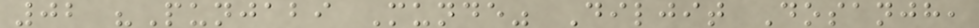02 "Punjabi Munde" Diljit Dosanjh,
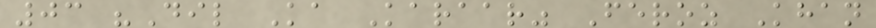03 "Dil Ka Karaar" Feroz Khan
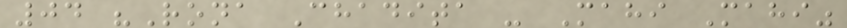04 "Rona Chadita - Mahi Mahi"
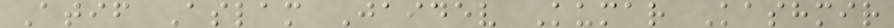Atif Aslam Jaidev Kumar Kashmir
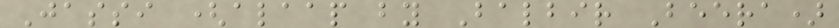Jassi (alaap by Balbir Beera)
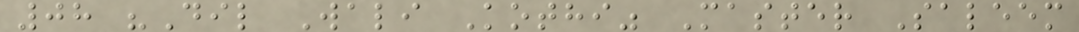08 "Dil Wali Kothi" Master Saleem
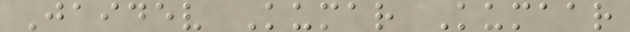Jaidev Kumar Kumaar
